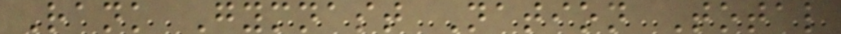Rank Gymnast Nation Total
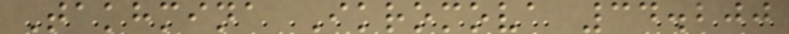Takhmina Ikromova 34.200
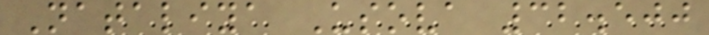Nataliya Usova 32.500
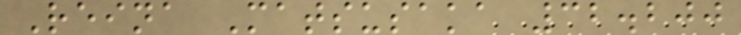Reina Matsusaka 32.200
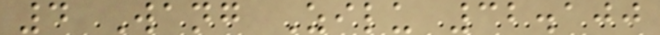4 Wang Zilu 32.100
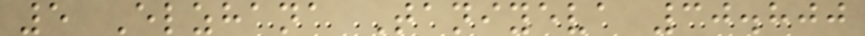5 Elzhana Taniyeva 30.800
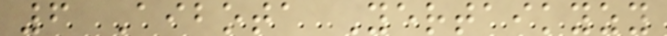6 Aibota Yertaikyzy
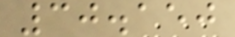30.150
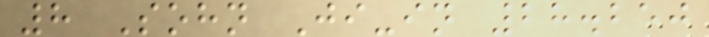8 Sohn Ji-in 28.250
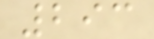293
